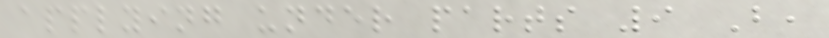applying under parts 9 B,
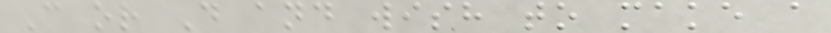C or D and wish to make a
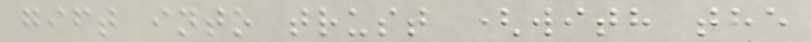gift into trust (with the
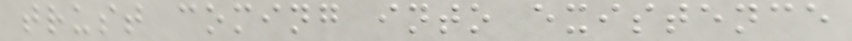trust coming into existence
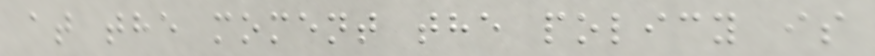at the moment the policy is
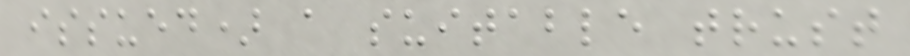issued) a suitable trust
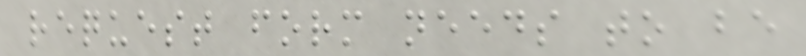request form needs to be
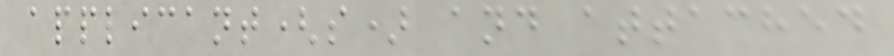applicant(s) and attached
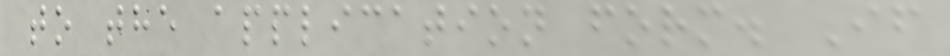to the application form. If
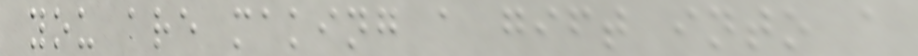you are making a gift into a
